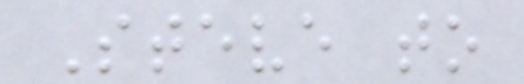Steve to
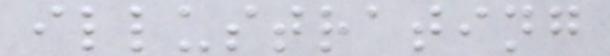illustrating
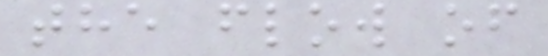the flow of
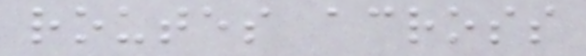routes across
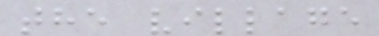the village
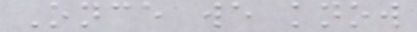Once we know
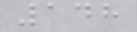148
